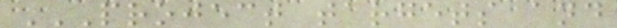PROJECT TARGETS AND
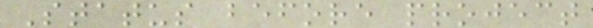Status before project
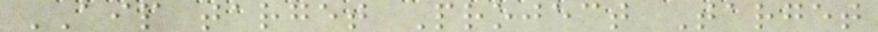AIP target Project Target
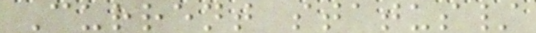Current status/
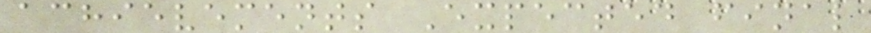achievements Expected final
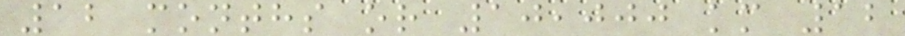12 months or 10,000 km 12
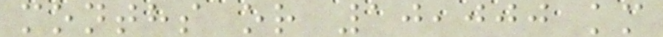months or 10,000 km
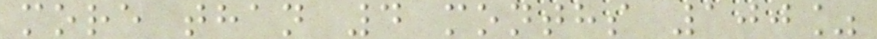more than 4 months 100%
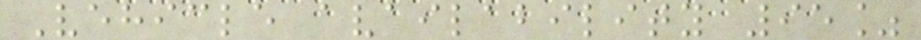Vehicle availability 95%
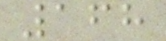168
